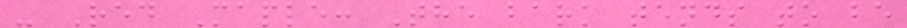- Red Maple: The bark tends to be
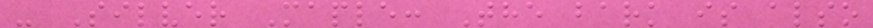- Silver Maple: The bark is also
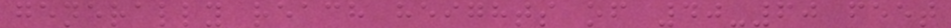generally reach heights of 40-60 feet
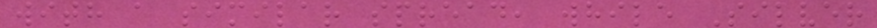with a similar spread, while Silver
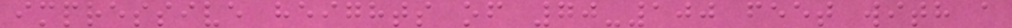impressive heights of 70-100 feet with a
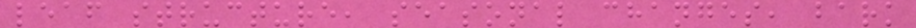leaf structure, seasonal changes, bark
